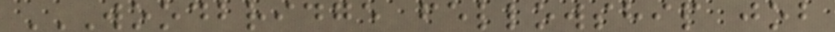WOODBRIDGE FELLOWSHIP JOB
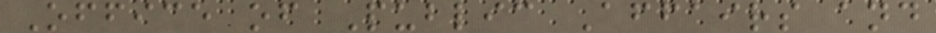Office of Public Affairs and
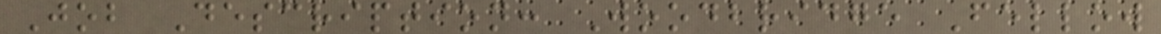Job Description: Woodbridge Fellow
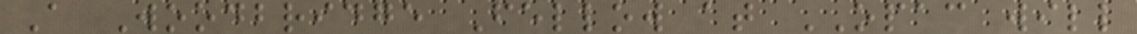A Woodbridge Fellow at OPAC will
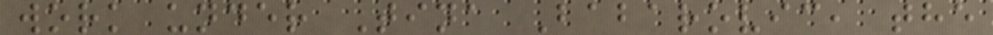work under Tina Babarovic, the
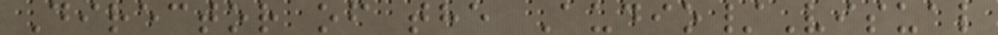Director of the Audio/Visual
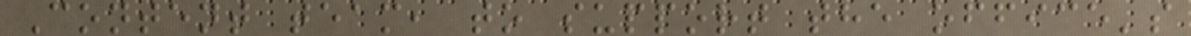Content team, to support the office's
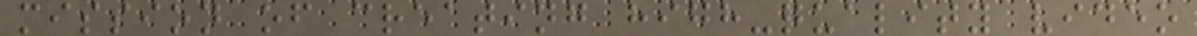mission of creating high-quality video
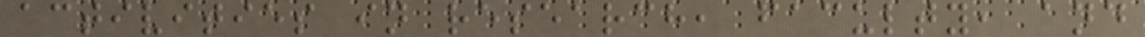activities in research, faculty, and
